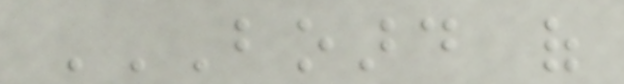BOARD OF
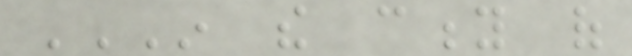IN THE CITY OF
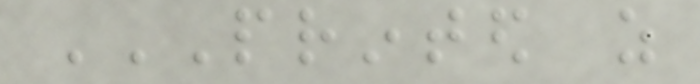PRINTED AS
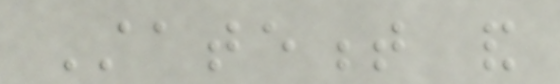Statement and
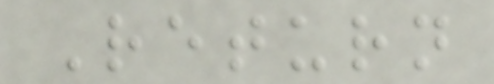Return
